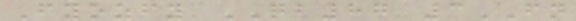Fyozfy QB87 3FN
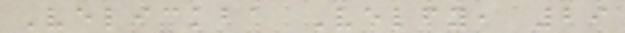Velickba Velfy, 29
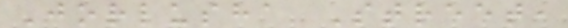Jorlusha Street,
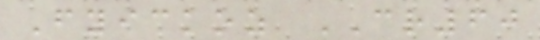Fyickoz CR60
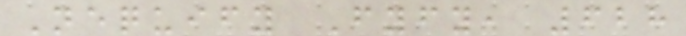Nequify Fyfy, 628
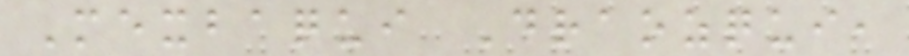Mexbaqui Draozqui,
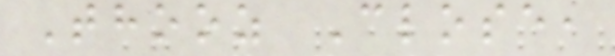Thooz Close,
